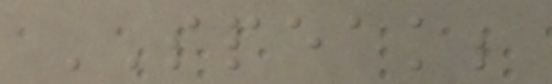SPEAK;
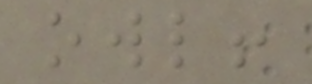owl!
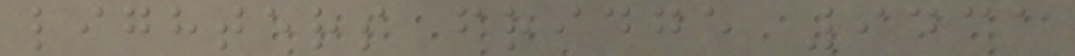lighters fridge 9431
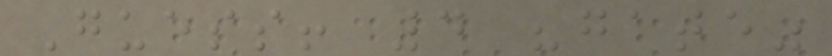Guess! 4 "gate"
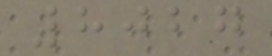8027
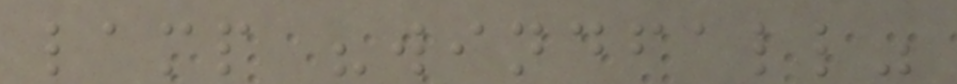lamp "windfall"
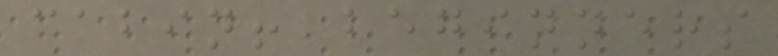cabin! beginners
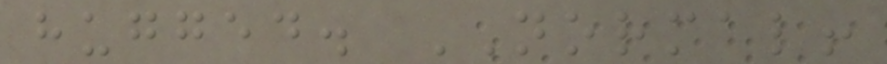hugged. NORMAL!
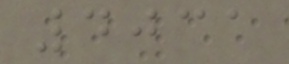4031
